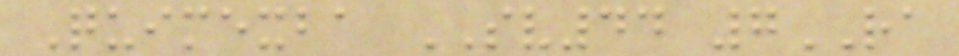Quimexba SV44 7RA
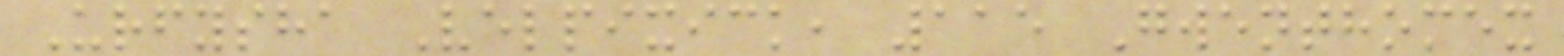Urfysha Velpixick, 115 Gwenthomex
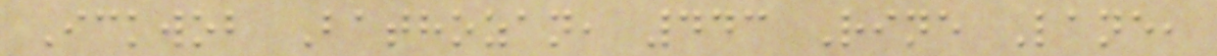Ickwob Bathozan, 443 Rine Lane,
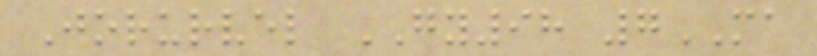Jorurvel GY98 7MA
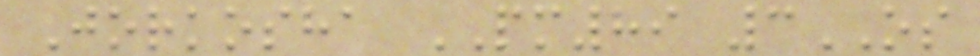Jorkosha PM89 3OS
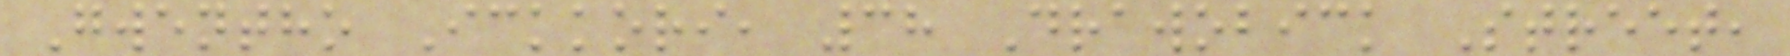Gwentho Ickkori, 38 Drawobick Street,
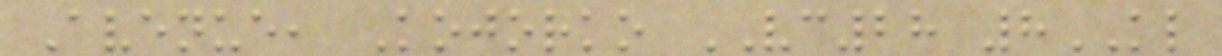Avenue, Kojorko VC28 8KL
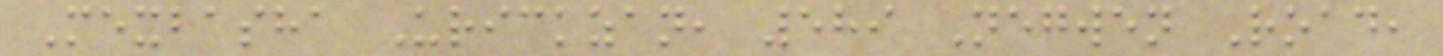Mexbasha Urickzan, 589 Negwen Road,
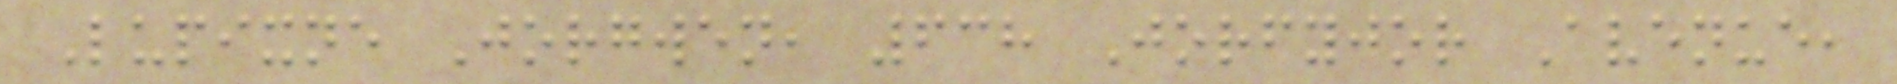Lupixne Jorgwen, 638 Jorfyjor Avenue,
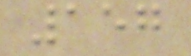157
